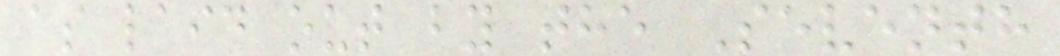as laid out by the Seventh
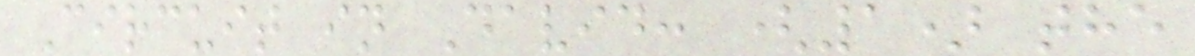Circuit in David: (1) the
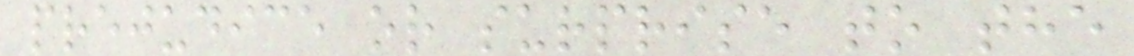prejudice or surprise to the
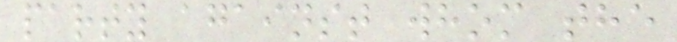party against whom the
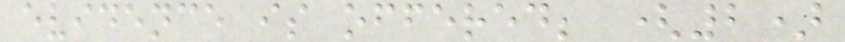evidence is offered; (2)
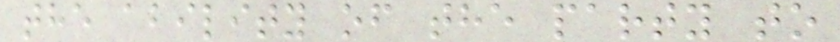the ability of the party to
